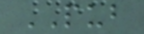PUB
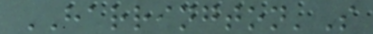HARRINGTON'S
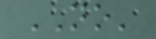NO'
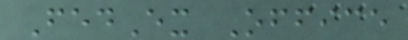FedEx Office
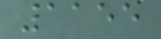1155
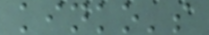kinko's
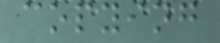copying
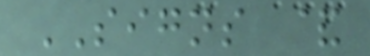SIGNS &
